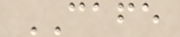CAFE
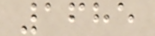1685
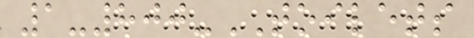1-800-TOILETS
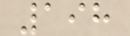198
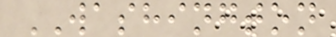WASHINGTON
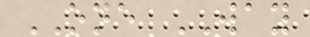ONE WAY
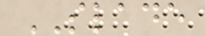SLADE
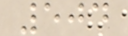504
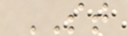ST
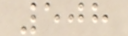508
